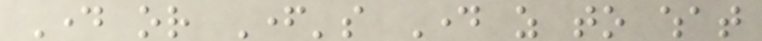Day or Father's Day as to what
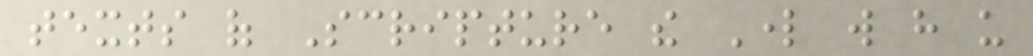texts of Scripture the Lord will have us
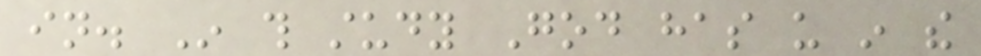in. In this study God has us in the
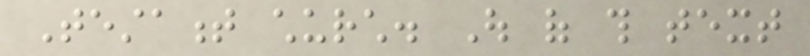Testament church. Out of this text
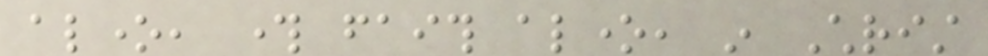alone, through faith alone, in Christ
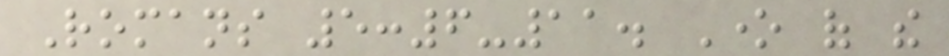Romans 5:6-11. One of the
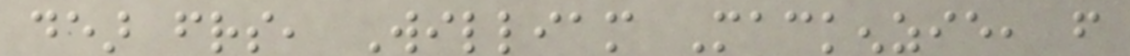dear friends, William Mackenzie, from
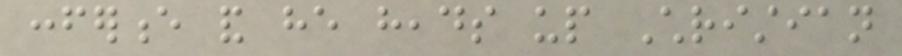conference and he heads up Christian
